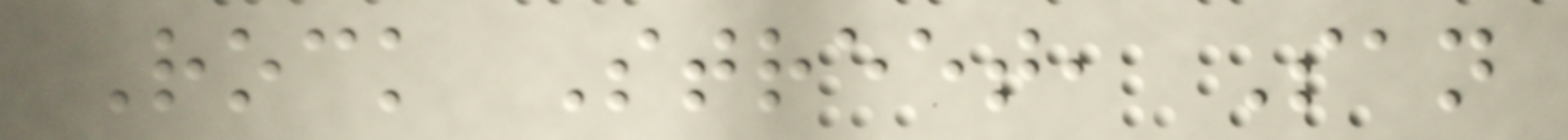Rock Street, San
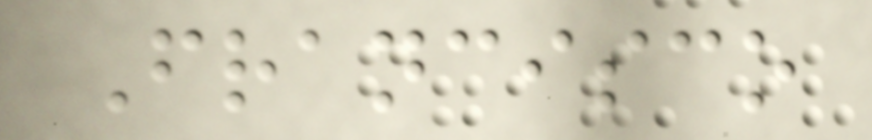Francisco
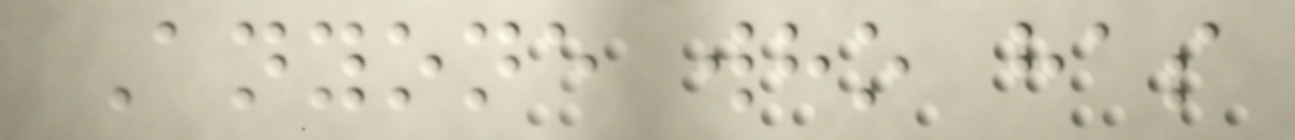Anyone who has
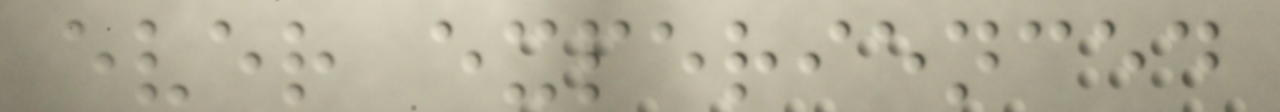ever experienced
